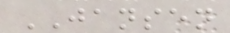JANSEN
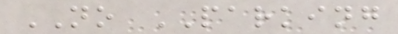NO PARKING
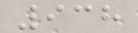938
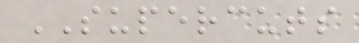SUPERCUTS
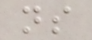ns
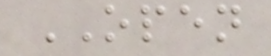OPEN
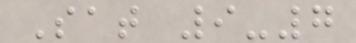Sat 9-7
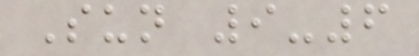Sun 9-6
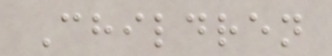Children
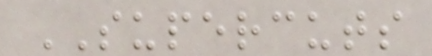SUPERCUTS
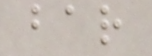bar
